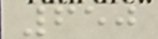650
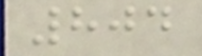804
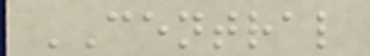CENTRAL
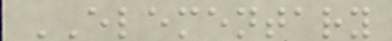ELEMENTARY
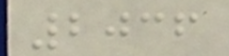2036
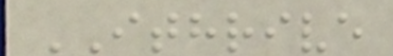ITHRIVE
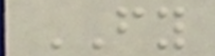FY
